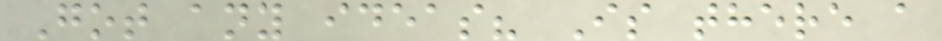Got any ideas? Is there a
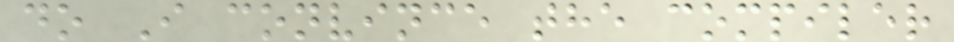do I convince the compiler
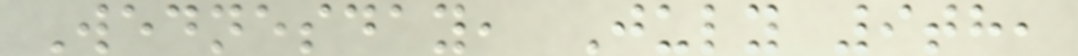Wednesday, July 9th,
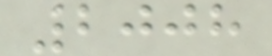2008
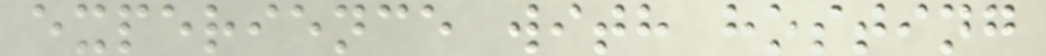experience with hosting
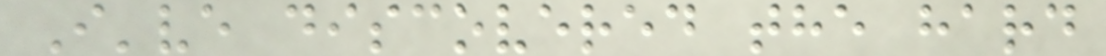I've discovered the hard
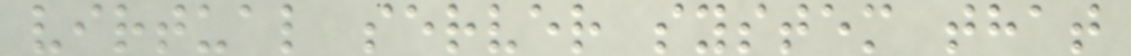virtual server system that
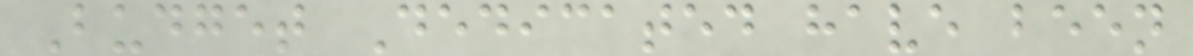Budget Dedicated have been
